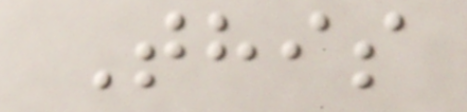This
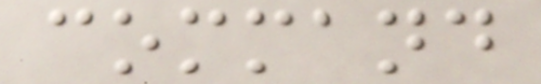command
